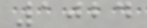1024
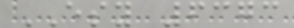ESY 6373
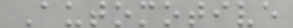Automotive
